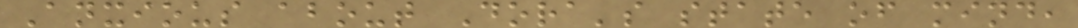Anxious about Dora's state of mind,
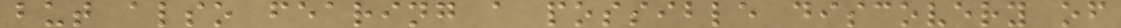but also fearing a possible discovery of
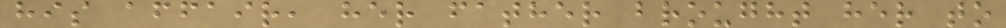his affair, her father brought her to
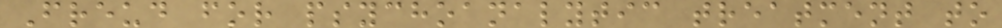Freud for psychoanalytic treatment to
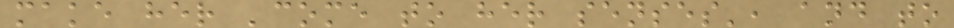make her 'come to her senses', and to
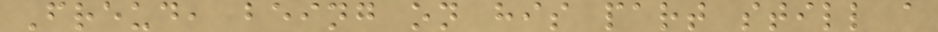Freud, being on his part still a
